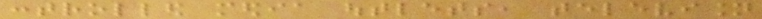controlled media outlets, television
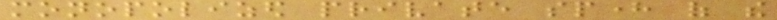monopolized private sphere of the
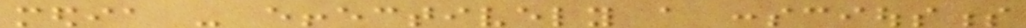media - effectively a consciousness
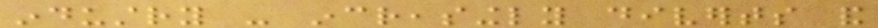industry - increasingly diverts and
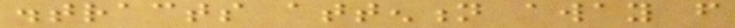distracts attention away from
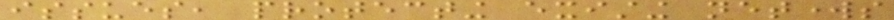issues, protecting existing networks
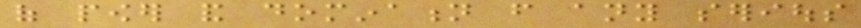of power and domination from any serious
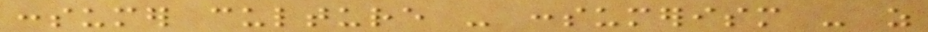consumer culture - consumerism - as
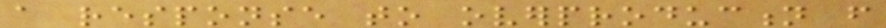a response to overproduction from
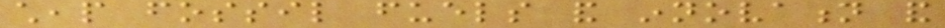cheap fossil fuels and innovation and
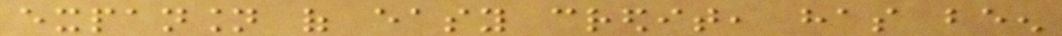expansion of easy credit, has been
